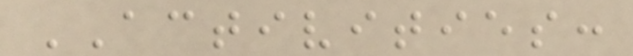ACTIVITIES:
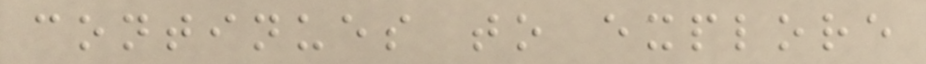continues to explore
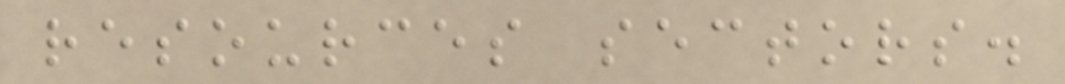resources sectors.
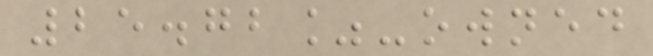25.72%-owned
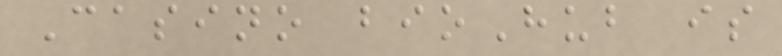Casino bioHub is
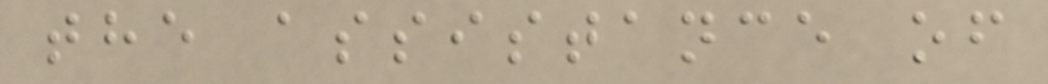the assistance of
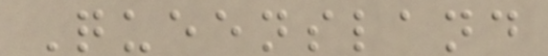Queensland
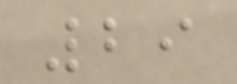29
